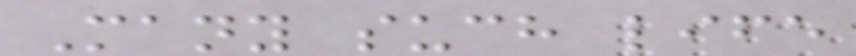Many such life
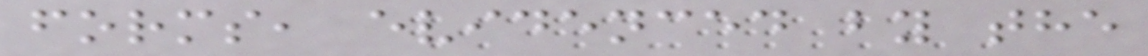forms, evidenced by the
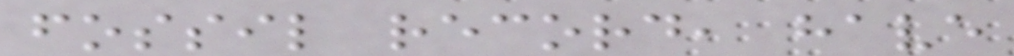fossil record, have
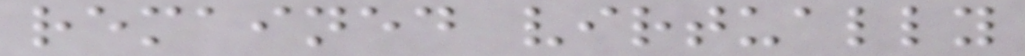remained virtually
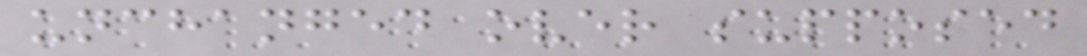unchanged over supposed
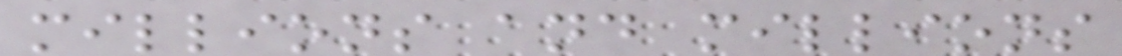millions and millions
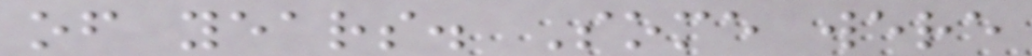of years. Some were
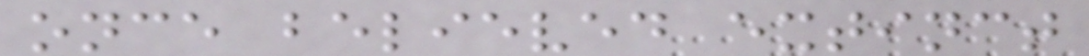once believed extinct
